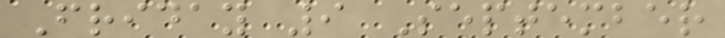Friday 9 September
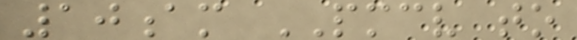10am PMCV to
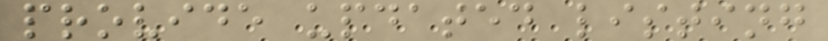provide updated listing
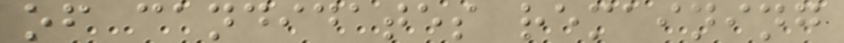of candidates remaining
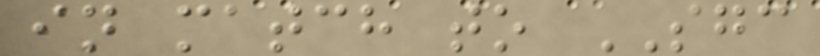in match to SGC
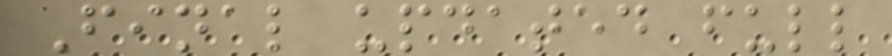Final updated full
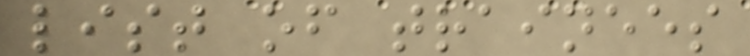list of trainees
